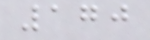170
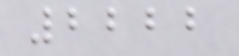2222
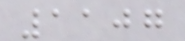1107
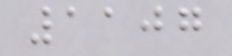1107
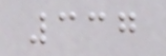337
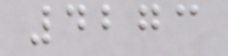4273
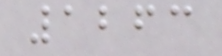1263
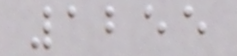1255
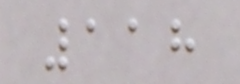118
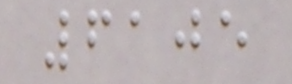6105
